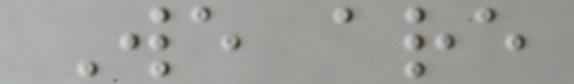We are
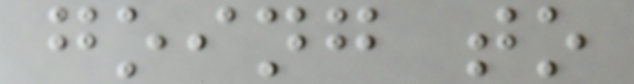going to
